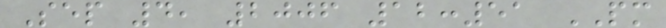Sep 4, 2006 12:51 PM
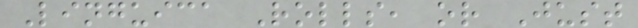Linguica Rolls, or Just
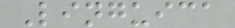Linguica
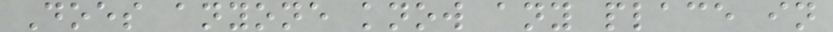Does anyone know any place in
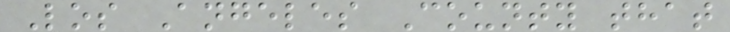Los Angeles County that
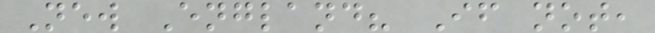New England? If not,
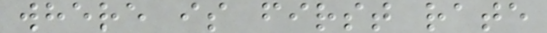where is first rate
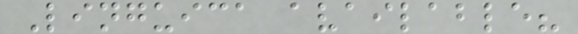Linguica available?
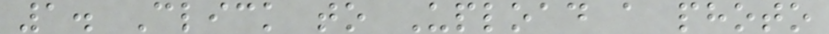1. Click to Upload a photo
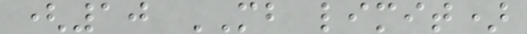(10 MB limit)
